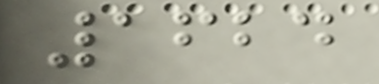1624
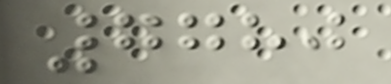7780
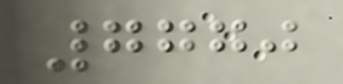7770
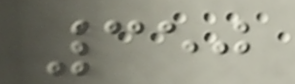350
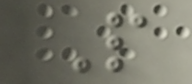P
